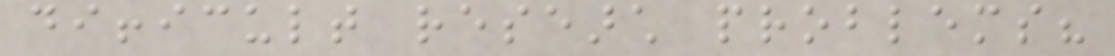difficult research problems?
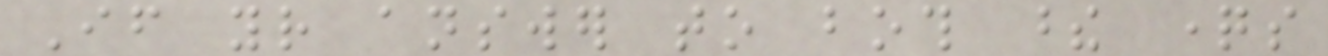If your answer to both these questions
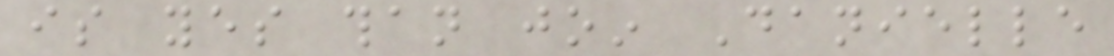is yes than join Danielle
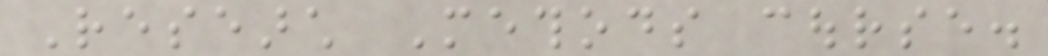Research Methods course.
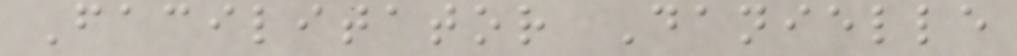Facilitator Danielle
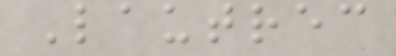Lautrec
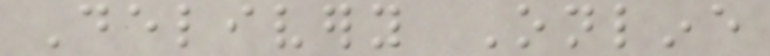Delivery Online
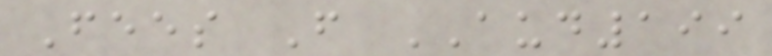Fees From AUD199
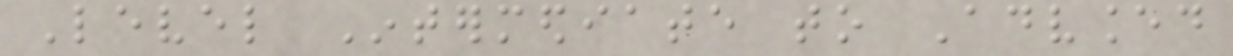Level Intermediate to Advanced
